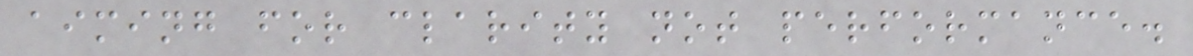aiming for clarity not performance.
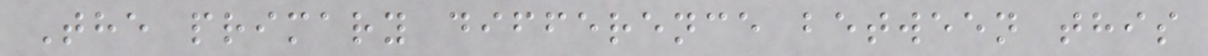The primary difference between this
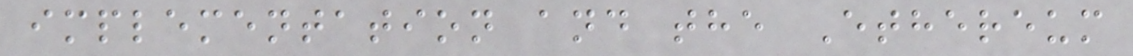implementation and the Ethereum
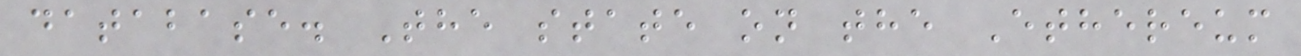database. The state on the Ethereum
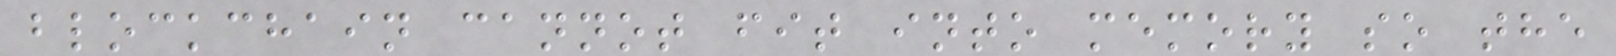blockchain cannot fit into memory so the
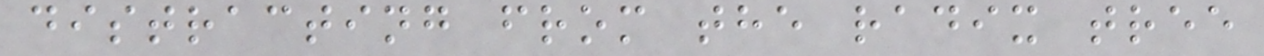distracting from the radix tree
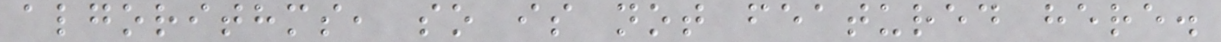algorithms, so is not featured here.
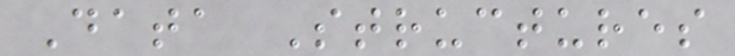Data Structures
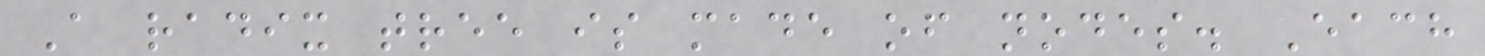A radix tree is made of nodes. Each
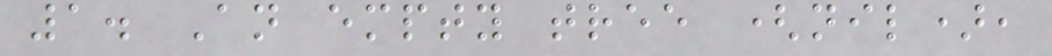1. An empty tree (nil),
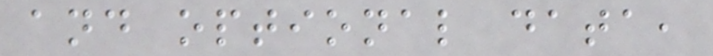and optional data,
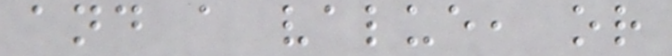and a value, or
